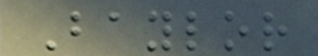Baylor
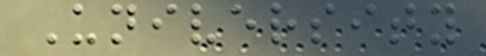University
